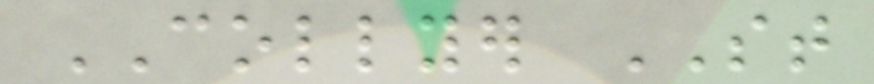COLLYER ST
